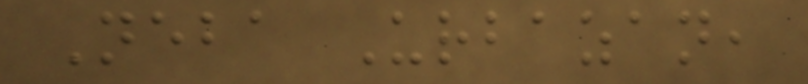Neba Urbazan,
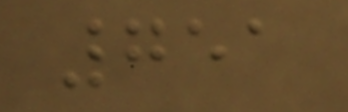751
